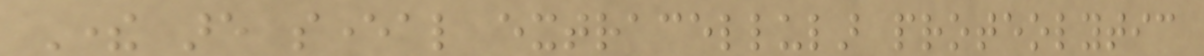There are several extracellular proteolytic
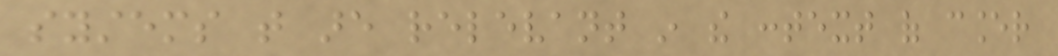systems that are relevant in the context of cancer
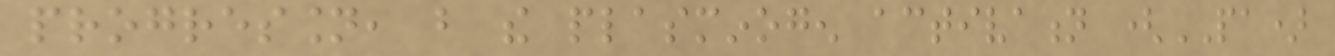progression, but the plasminogen activation (PA)
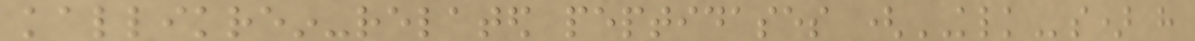kallikrein-related peptidases (KLKs) have
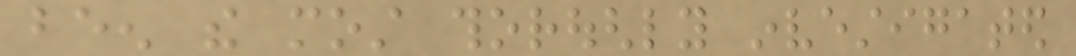been the most thoroughly investigated
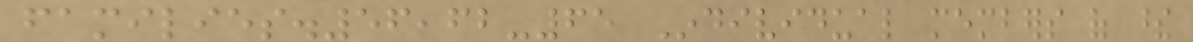families.56,62-65 Individual members of these
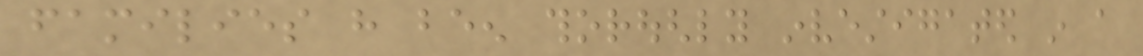families have been thoroughly investigated in a
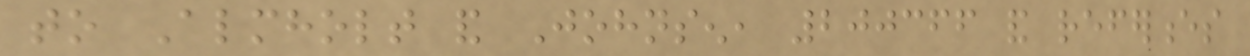to Almholt and Johnsen, 200366 and references
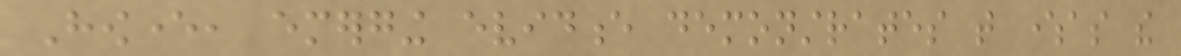However, emerging evidence demonstrates that whereas the
